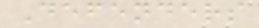Defenders
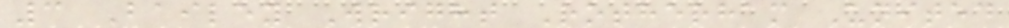3 Bailey Wright Rotherham United
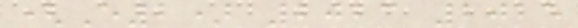(E2) 2023 2025
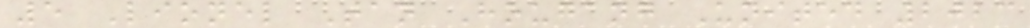5 Lionel Tan Hougang United 2023
